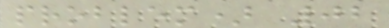problem) 02
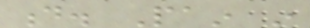d. Pain in
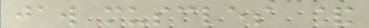jaw muscles &
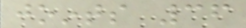joints 36
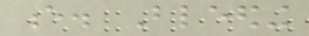e. Bleeding
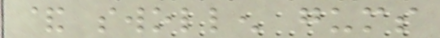& swollen gums
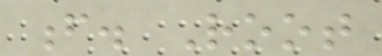f. Root
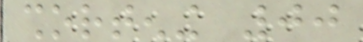shortening 00
